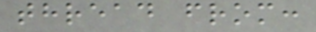thread from:
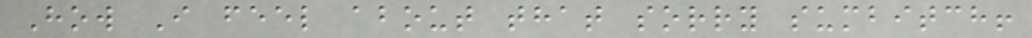How I feel about that sorry sumbitch!
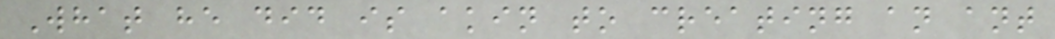What he did is akin to creating an ant
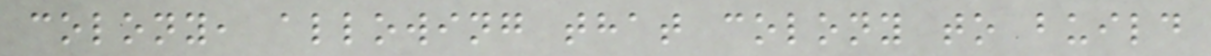colony, allowing that colony to build
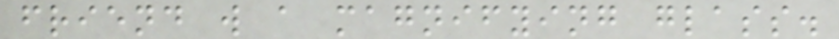friend w a magnifying glass.
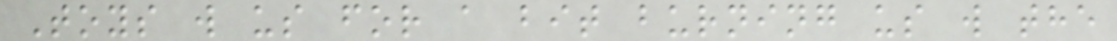Toys w us for a bit burning us w the
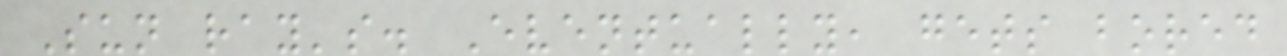Sun ray's. Eventually, gets bored
